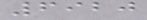6920
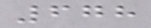678
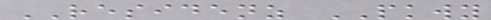RESIDENZ PKWY
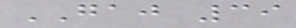GAJ 39
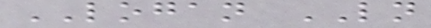LOGAN LN
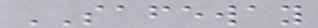SAFEWAY
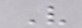V
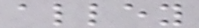alley
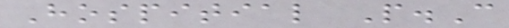Hospitial P.C
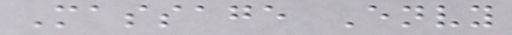Massage Envy
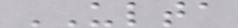ULTA
